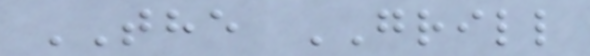THE GRILL
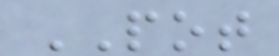POT
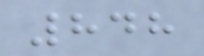848
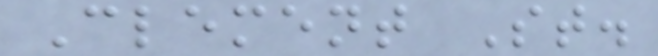Clement St.
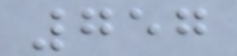757
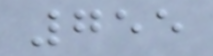755
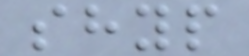shyp
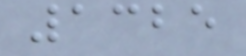1325
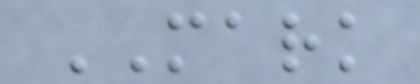MARK
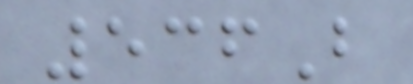536B
